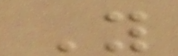Y
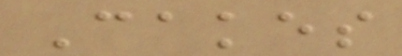Cakes
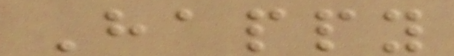Happy
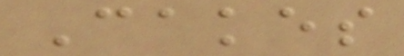Cakes
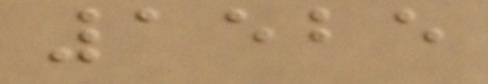1525
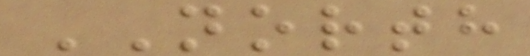NORTH
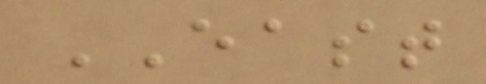EAST
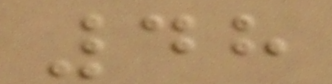48
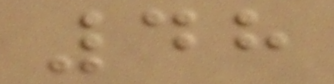48
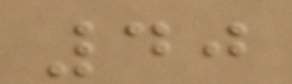40
